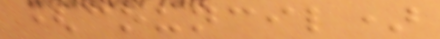(council)
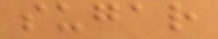sugar
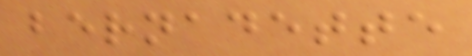bernadette
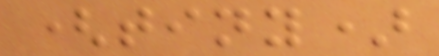(tiny)
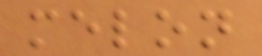melon
